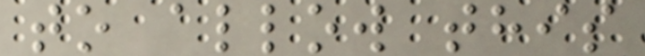to allow this
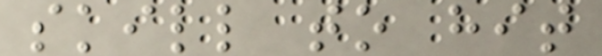skill to hit
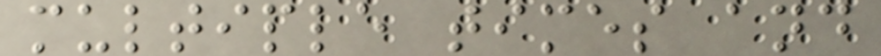multiple times and
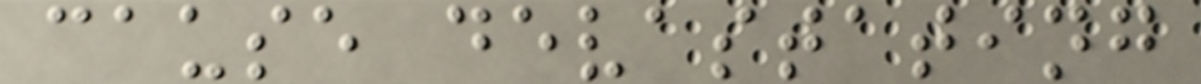cause devastating
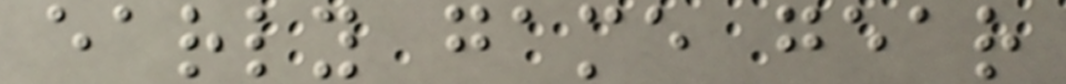early game gear
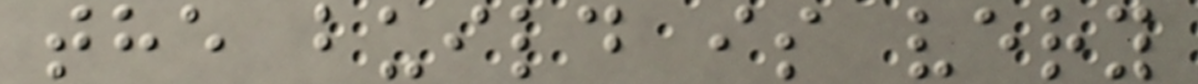the build is very
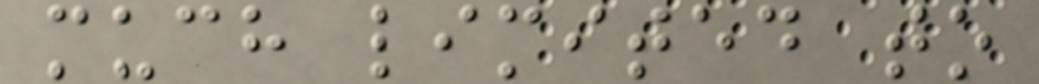much limited to
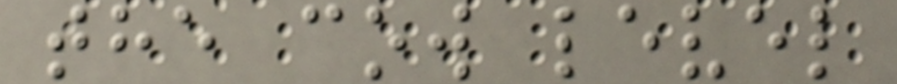the cow level
